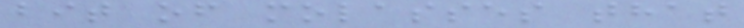bit of molasses that
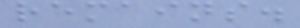remains.
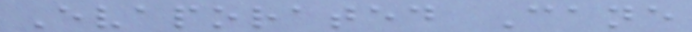Evaporated Cane
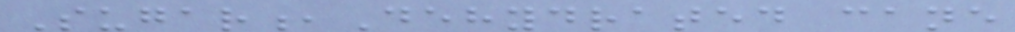Sugar,Dehydrated cane
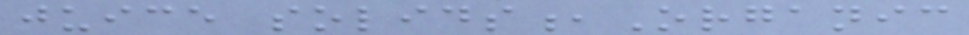juice solids,Organic
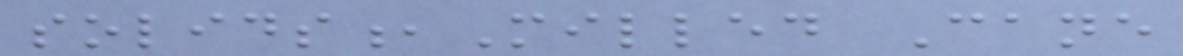solids,Milled Cane
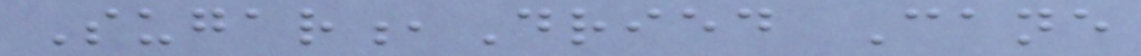Sugar,Dried Cane
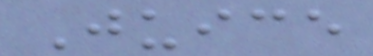Juice
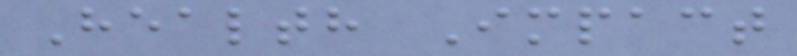Health Impact
